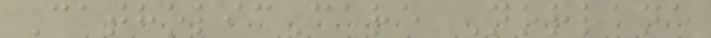CatholicCare Norlane
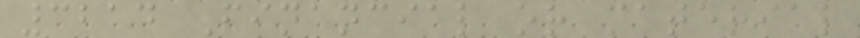3214 Financial or material
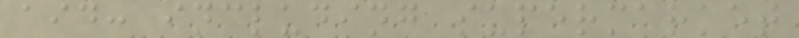aid: including supermarket
